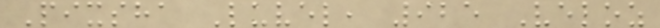Pixsha Luvel, 925 Veloz
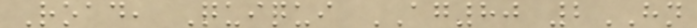Road, Quiqui AG80 2HN
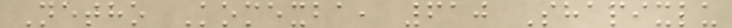Netho Komexba, 610 Shapixlu
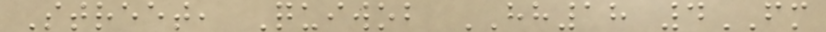Street, Quiwob HH18 4FM
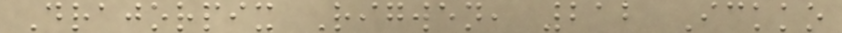Drajorpix Rigwen, 212 Ickko
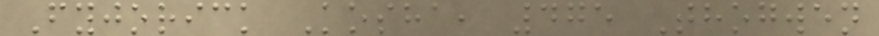Fyjorick Kosha, 475 Thogwen
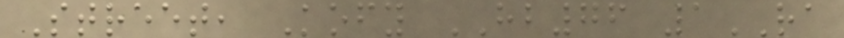Street, Kofy HB76 1RA
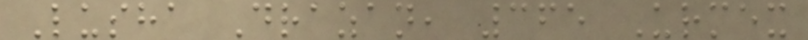Lusha Drazan, 365 Urmex
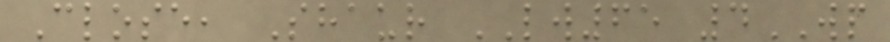Close, Shaur LW65 4WP
